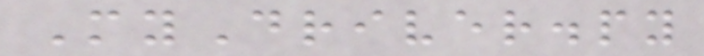MyDriver.py
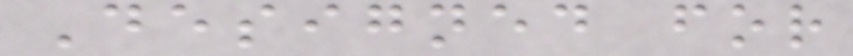Designed for
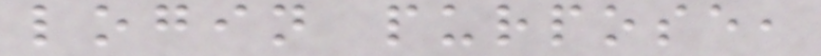login purpose,
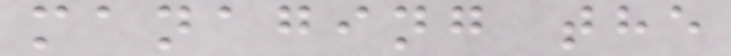managing the
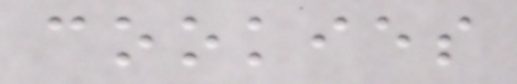cookies
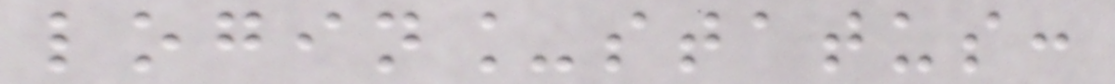login_status:
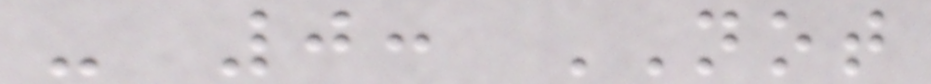- 0: NOT
